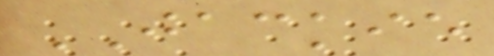JACKIE
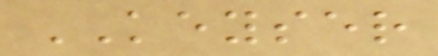KEYSER
